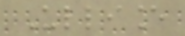Ulliance
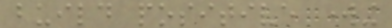build positive working
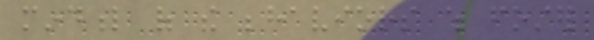mindful of the behaviors which foster
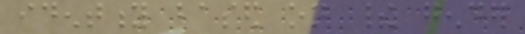identity based on their gender
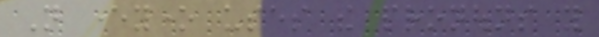Not everyone uses the pronouns you
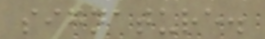signature.
